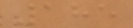185
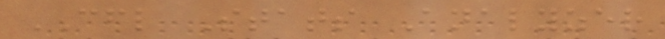CFL Stats Analyzer
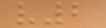v2
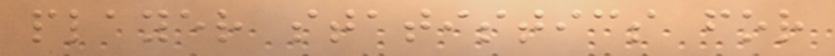player statistics for
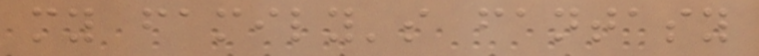my family's fantasy
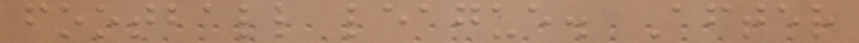football league. After
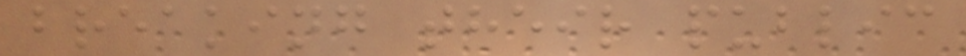breaking their public
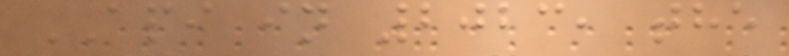API in 2023, the
